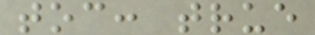toc: true
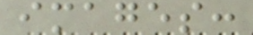images:
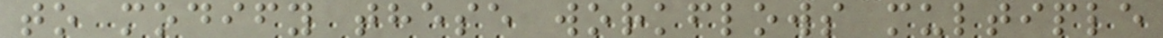to modify these workflows multiple
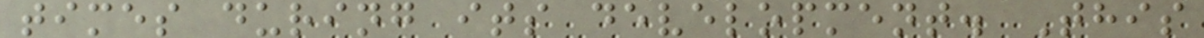times during its development. This
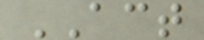ACT
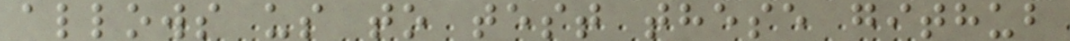allows us to test these github
